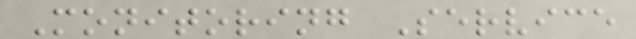Monitoring Service
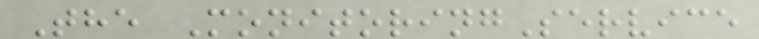The MonitoringService
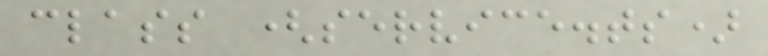class (service.ts)
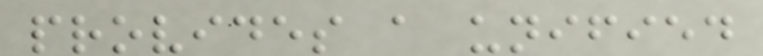provides a unified
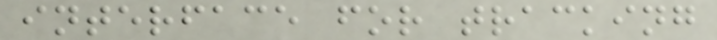interface for tracking
